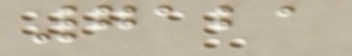7121
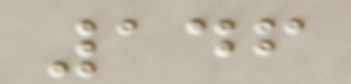146
